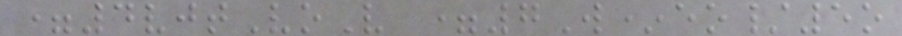=4vjtVoV =7W*eo/5o
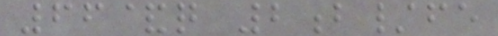66&q 2b/fe
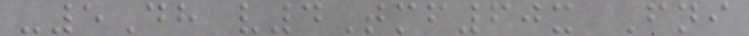-5Dh v4Tmf60x Fni
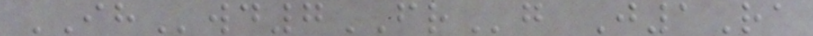IHwd7FRg J1Ra
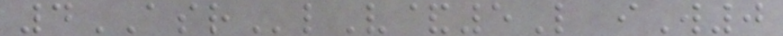4ASRlV&5L iW0
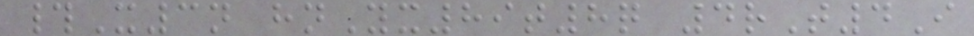#X3n hnYx89t8q 4rT4I
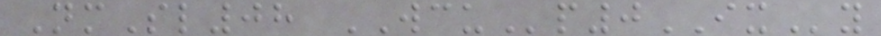NmSl08 WCUp0IXy
